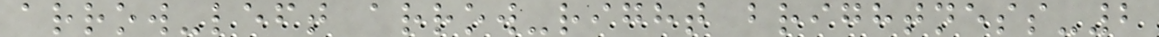arrow-left arrow-right brightness-2
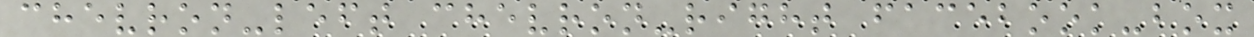chevron-left chevron-right facebook-box
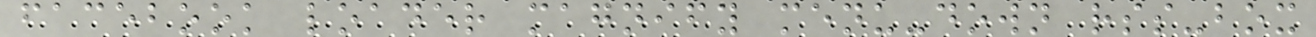facebook loader magnify menu-down rss-box
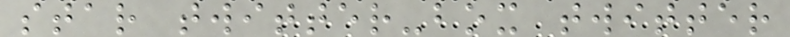star twitter-box twitter
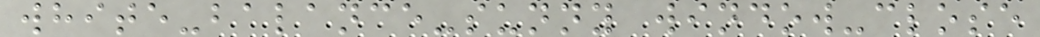white-balance-sunny window-close
